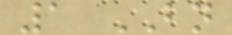1 BN
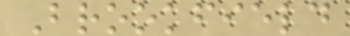Brookfield
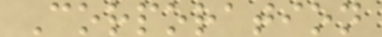Corporation
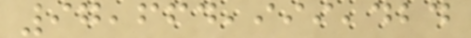97,664,999,424
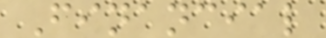Financial
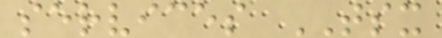services TSX
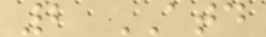2 ATD
